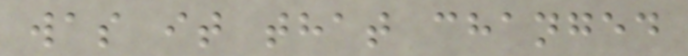was it that changed
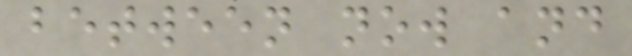between now and
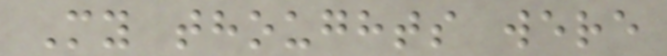My thoughts were
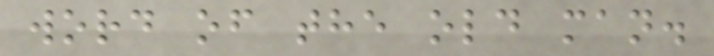word of the old man.
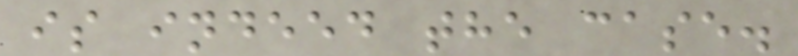is indeed the case.
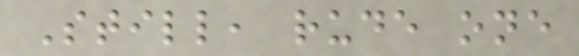Still, rude one
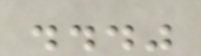..."
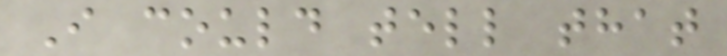I could tell that
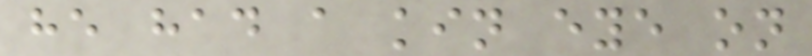he had a kin eye on
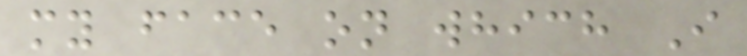my face on which I
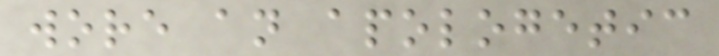wore an apologetic
